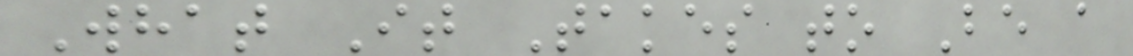What It Takes to Be a
